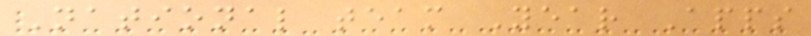National team Year Apps
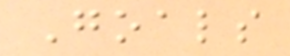Goals
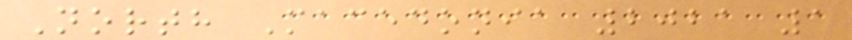North Macedonia 2021 1
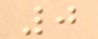0
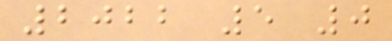2022 5 0
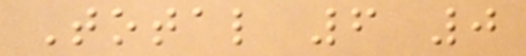Total 6 0
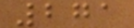271
